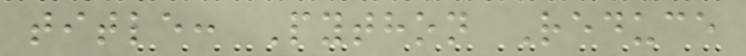title: Python Reduce
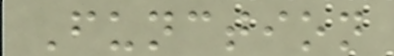Function
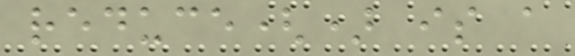reduce() is a
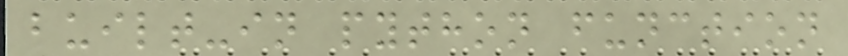built-in python function
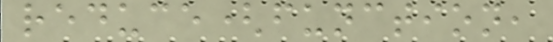reduce(function,
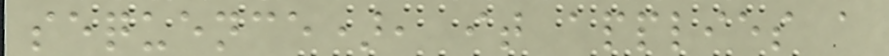sequence), it applies a
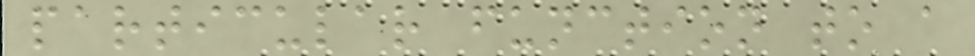particular function to a
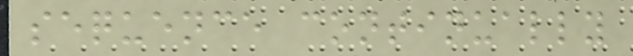sequence continually
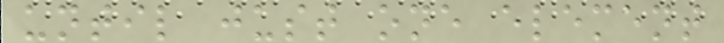until just one element
